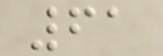61
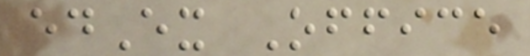edEx Office
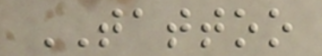TATTOO
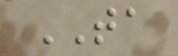TA
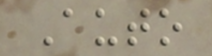Auto
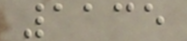1135
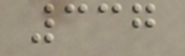337
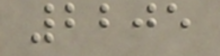2205
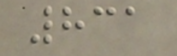831
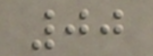00
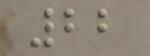22
